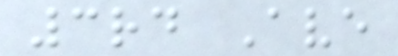3rd Ave
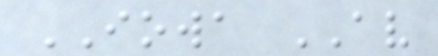IOWA AV
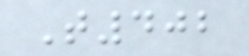T402
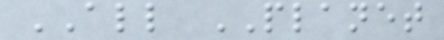ALL PLANET
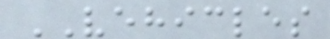VEHICLES
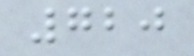720
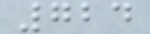724
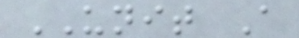UNIT A
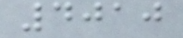4010
